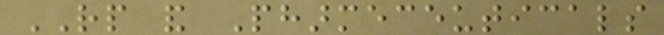RP and Pharmeceuticals
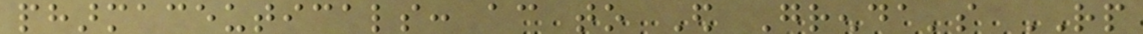pharmaceuticals: according to Ed Grenda's RP
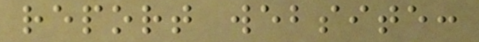report website:
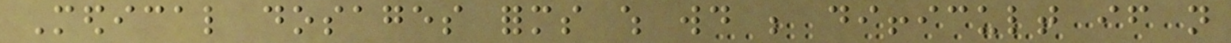Medical dosages forms which would be difficult if not
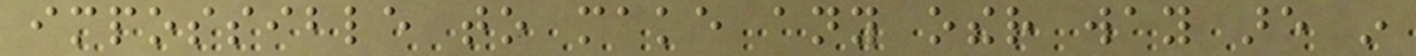impossible to make any other way are in
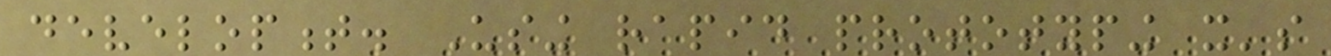development. Using rapid prototyping it's
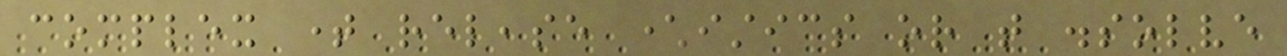complex time release characteristics or that dissolve
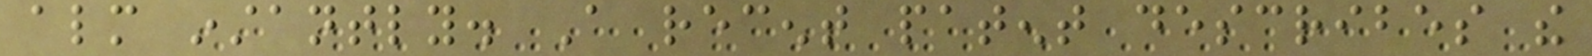almost instantly. A recent patent describes the
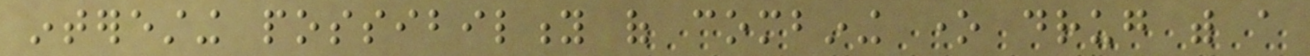interesting possibility of combining one drug with a
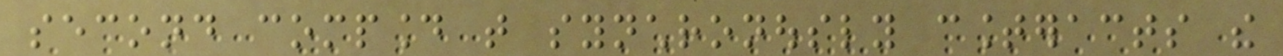second compound that synchronously counteracts the
